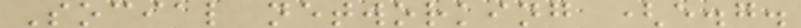Social networking (e.g.
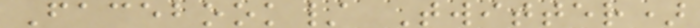Facebook/ Twitter)
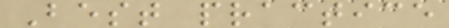Best practice
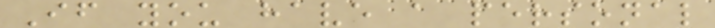If you have a personal
